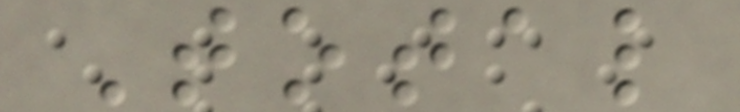Total
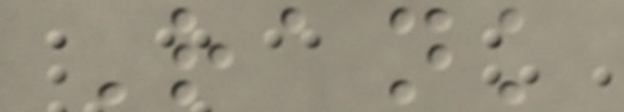Rank
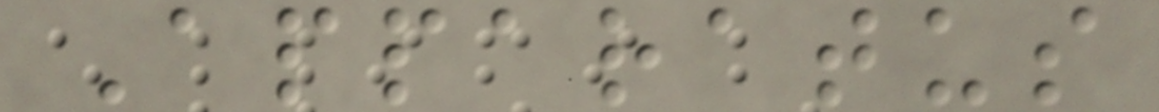Apparatus
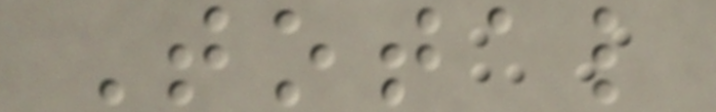Total
